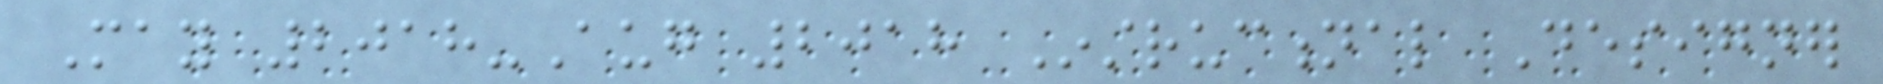May 2018-Aug 2018 Instructional Designer
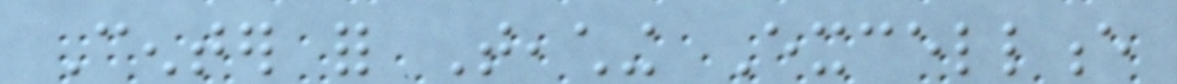Center for Teaching Excellence
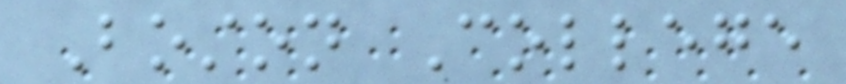Boston College
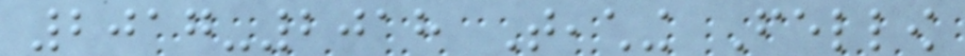2017-2018 Teaching Fellow
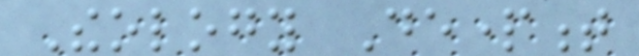Theology Department
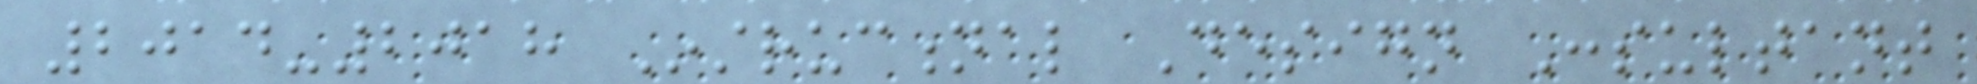2014-2018 Instructional Design Consultant
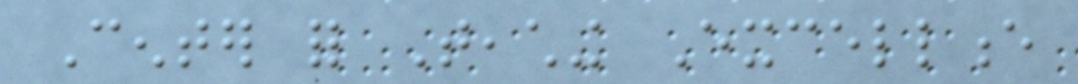Center for Teaching Excellence
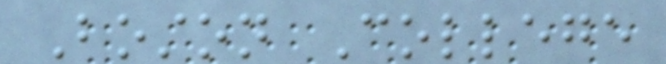Boston College
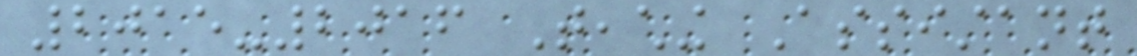2015-2016 Teaching Assistant
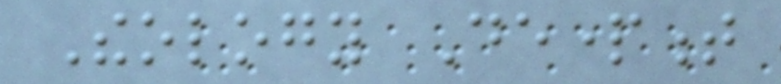Theology Department
